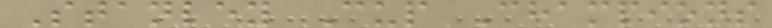Stanley Cup Champions
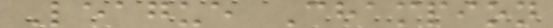League Champion
